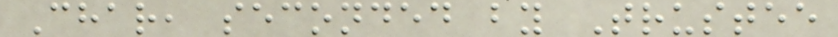Char, seconded by Trustee
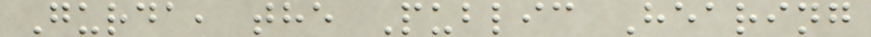Gurda, the Public Hearing
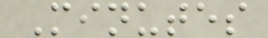Minutes
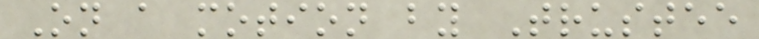On a motion by Trustee
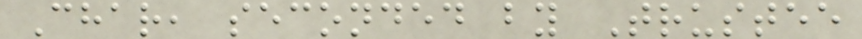Char, seconded by Trustee
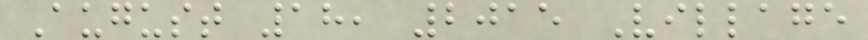August 18, 2015 Village
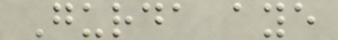Gurda aye
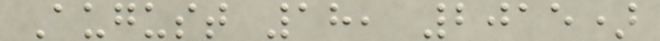August 18, 2015)
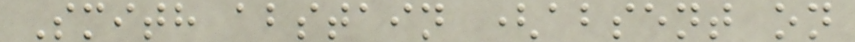Smith abstain (absent on
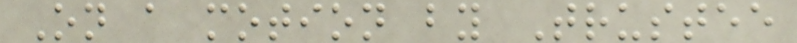On a motion by Trustee
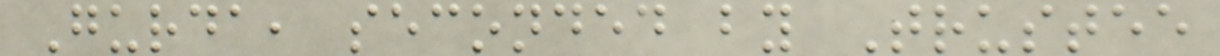Gurda, seconded by Trustee
